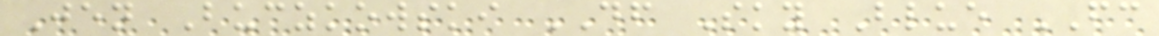Jen Buczkowski DF Sky Blue FC
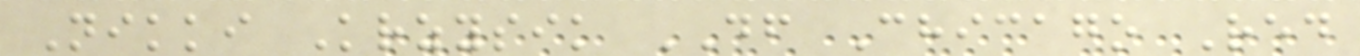Nikki Krzysik DF Chicago Red
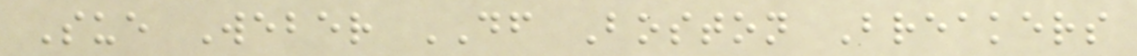Sue Weber DF Boston Breakers
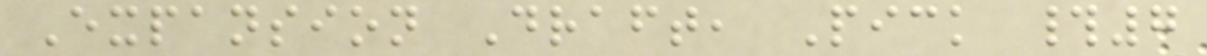Expansion Draft, Pick #7
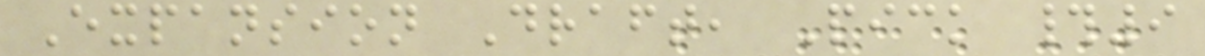Expansion Draft, Pick #9
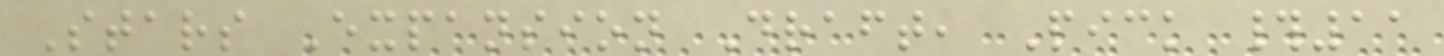Stars Expansion Draft, Pick #11
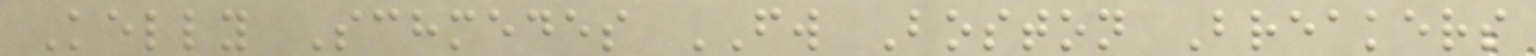Kelly Schmedes FW Boston Breakers
